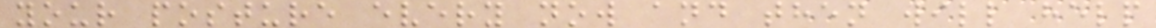your posture every now and then will help
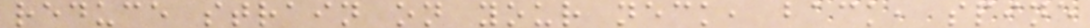reduce strain on your neck, back, spine
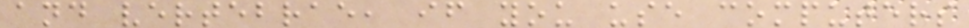and vertebrae, if you use computers
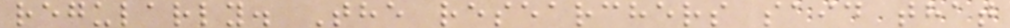regularly. The researchers said that
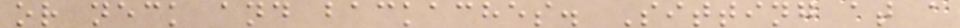or neck and backaches. Sitting at a
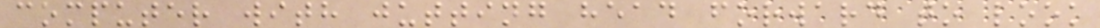computer with jutting head forward to look
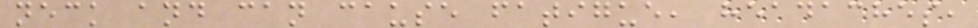neck and can cause fatigue, headaches,
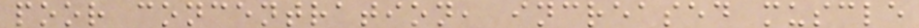poor concentration, increased muscle
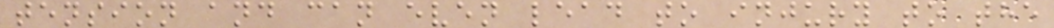tension and can even lead to injury to the
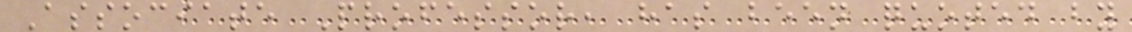Associate Professor, has been quoted by
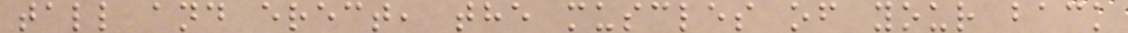tall and erect, the muscles of your back
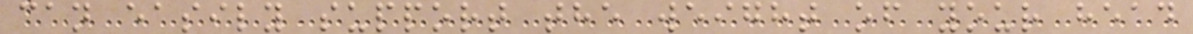can easily support the weight of your head
